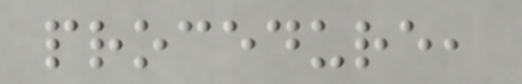procedure,
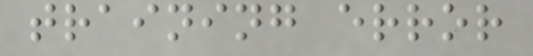training error
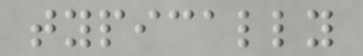typically
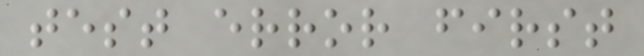test error first
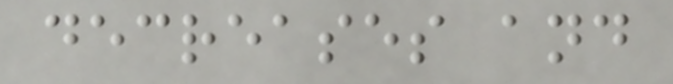decreases and
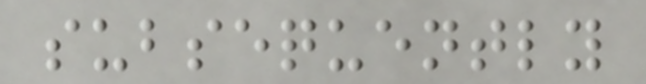subsequently
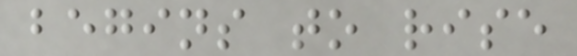begins to rise
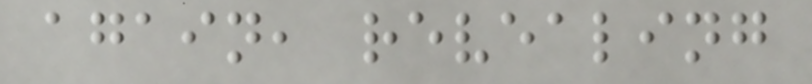again, revealing
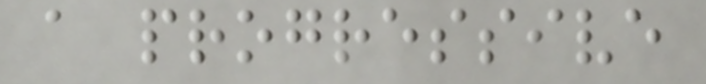a progressive
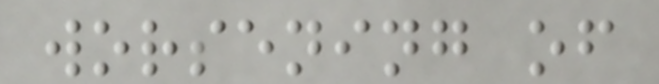worsening of
